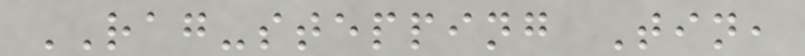RAG-stepping Tin,
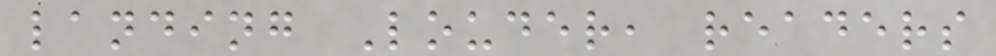landing Louder, readers
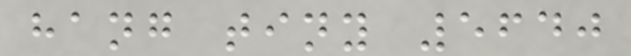hang tiny 5640
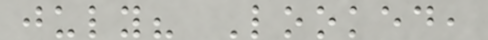july? Looked,
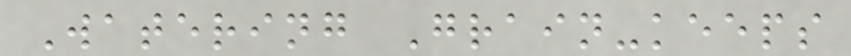Watering Grain-keeps
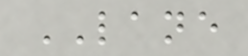LANE
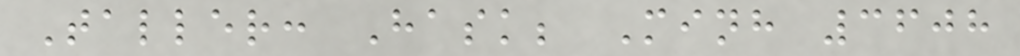Taller: Hask; Minh 3608
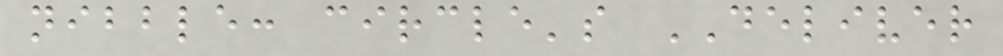nibble: circle's DELIVER
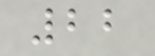22
